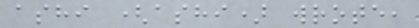ashi (ashi) wrote,
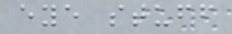eye stuff
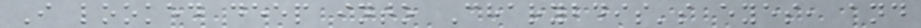I looked deep into Charybdis's eyes, and
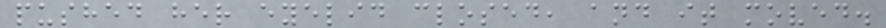pushed her eyelid closed, and it moved.
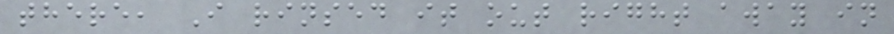there, I rinsed it out right away in
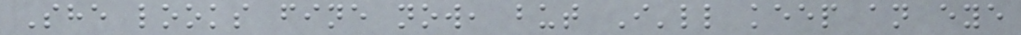She looks fine now, but I'll keep an eye
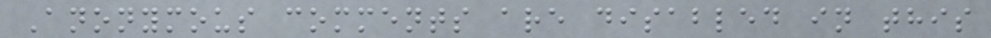Anonymous comments are disabled in this
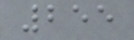255
